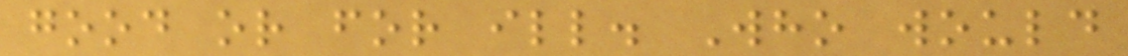good or for ill. Who would
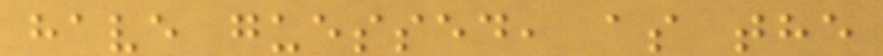have guessed, as the
